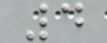4
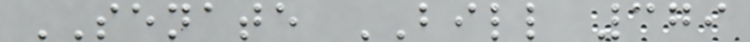SENATE BILL 379
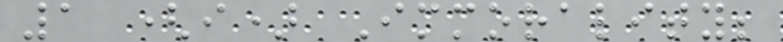1 (i) Immorality;
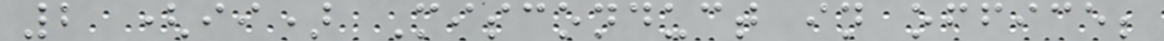2 (ii) Misconduct in office;
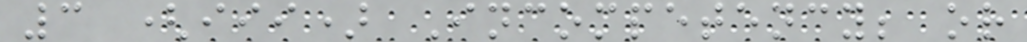3 (iii) Incompetency; or
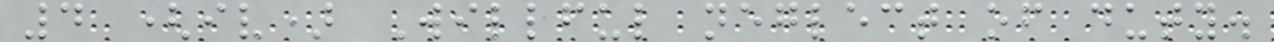4 (iv) Willful neglect of duty.
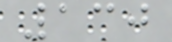130
